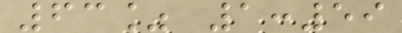63% 1:59
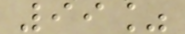99%
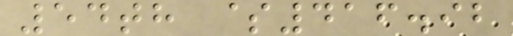54th $416.92
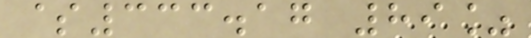$333.17 89%
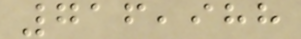716,988
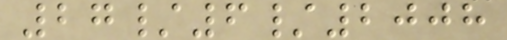27/6/2008
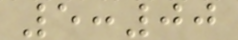5:00
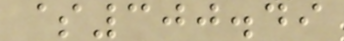$300.49
